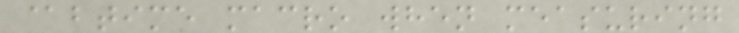@btime macro when measuring
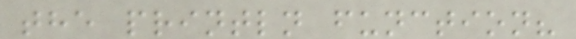the println function?
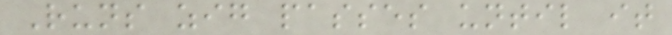Runs zig passes until it
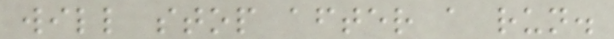will stop after a run.
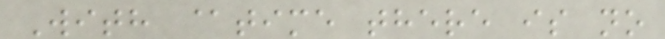With @time there is no
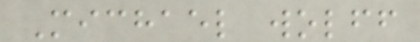Michael wolff
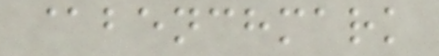@benchmark
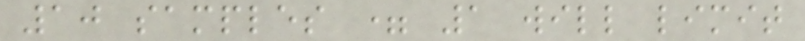10 samples = 1 will limit
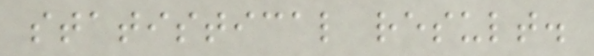statistical result.
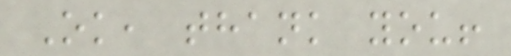Ok, thank you!
